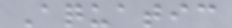Aquatic
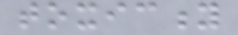toxicity
